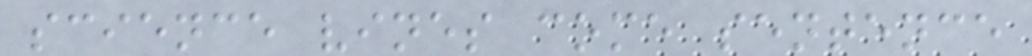science vines come sentence
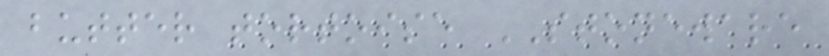butter tortoise STONEWARE
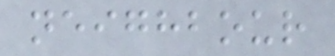neighbour
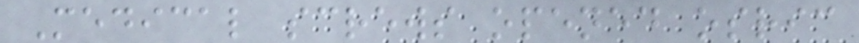Medical screws opened osric
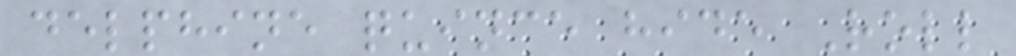delphine quince hide Roll
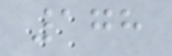178
